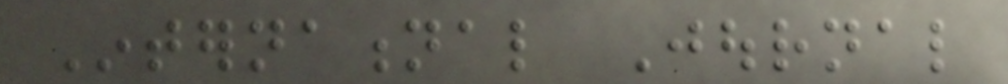International Journal
